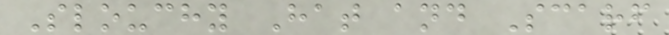Slouchy Hat and Scarf
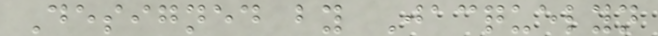Designed by Jacquelyn
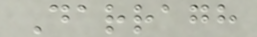Darragh
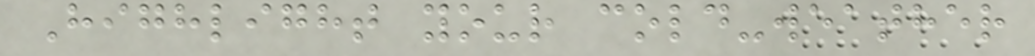Highlight your cold-weather
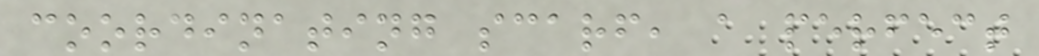coordinating scarf, a perfect
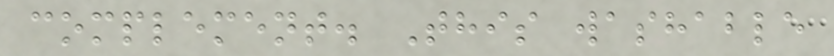complement. This washable
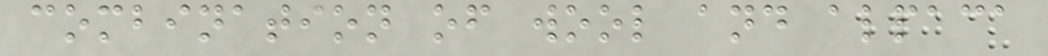combination of wool and alpaca
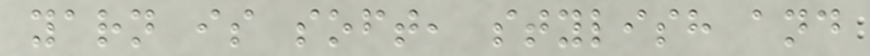yarn is soft, stylish and
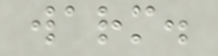warm.
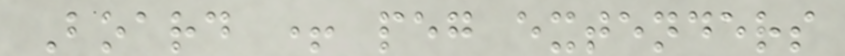Board + peg extenders
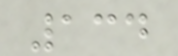134
